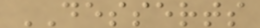DESSERTS
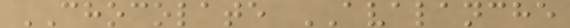CHOCOLATE AVALANCHE
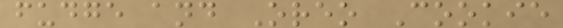fudge and Oreo Cookie
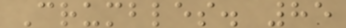Crumbles. 85
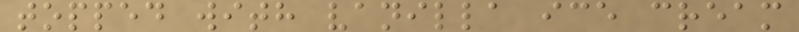topped with vanilla ice cream
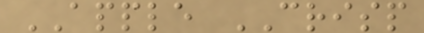APPLE CRISP
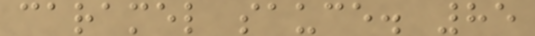caramel sauce. 85
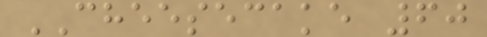CHEESECAKE 60
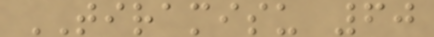TIRAMISU 60
